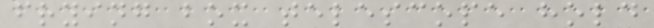frying box telescope hold
